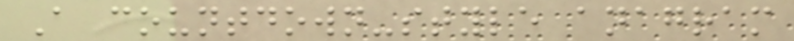A countdown-style anagram
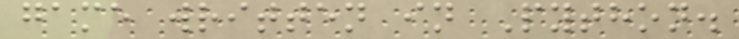game written in Python.
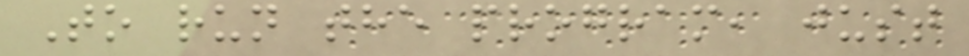To run the program, just
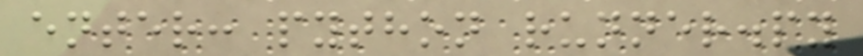enter: python runner.py
